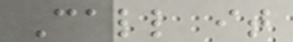Call it
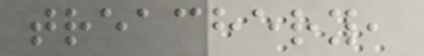treachery,
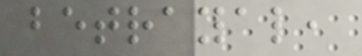betrayal,
